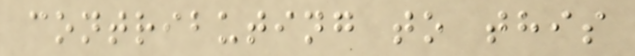contributing to this
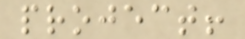project!
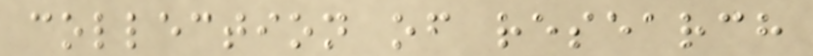collection of research
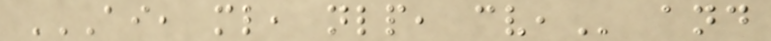AI, ML, NLP, CV, and
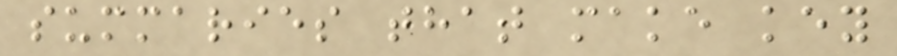summaries that make key
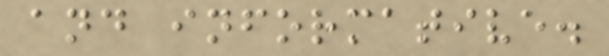and informative.
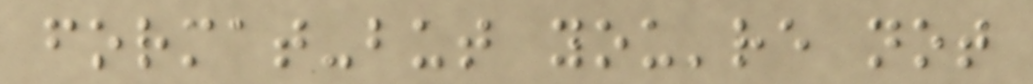format-but you're not
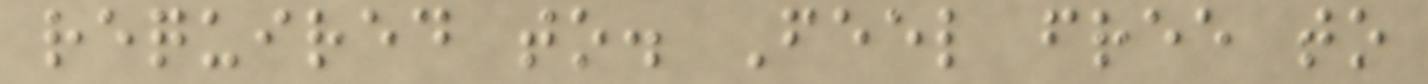required to. Feel free to
